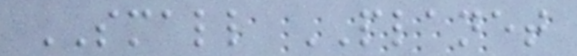SMALL PLANET
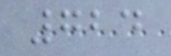724
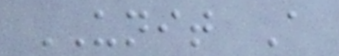UNIT A
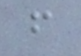f
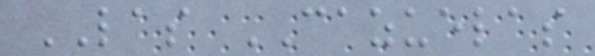LAS CAZUELAS
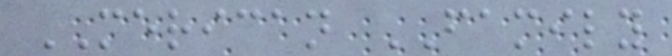MERICAN FAMILY
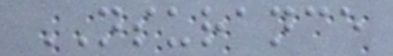NSURANCE
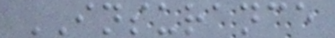INSURANCE
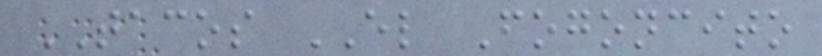TACOS EL Fogoncito
